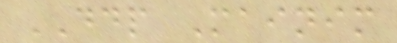DDP Mainim
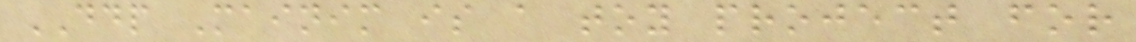DDP Mainim is a toy project for
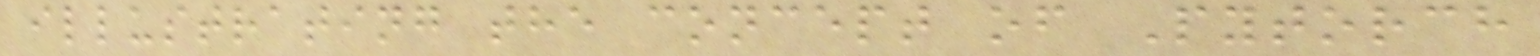illustrating the concept of Pytorch
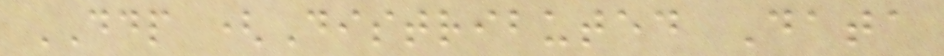DDP (Distributed Data
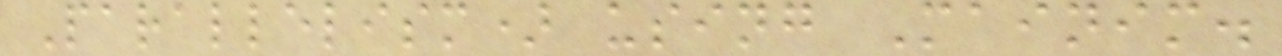Parallelism) using Mainim.
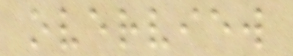overview
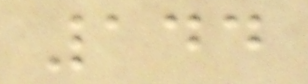144
